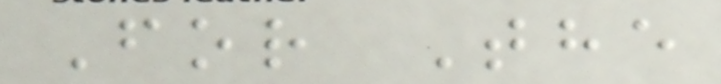For The
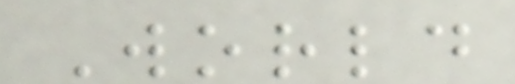World
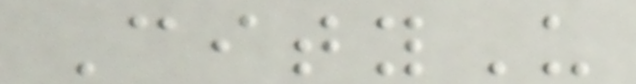CityU
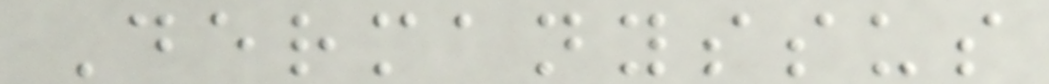Dermanyssus
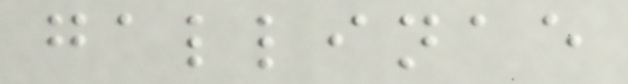gallinae
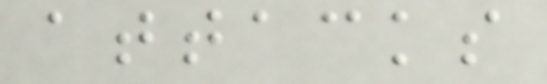attacks
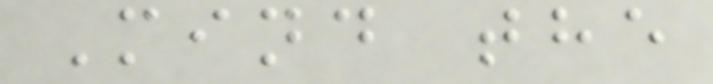Mind the
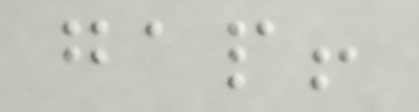gap!
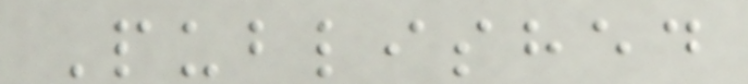Published
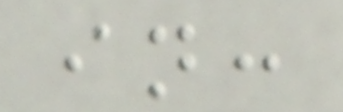in:
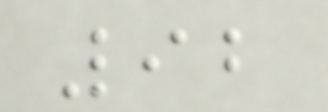92
